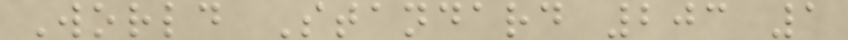World Standard 203 1
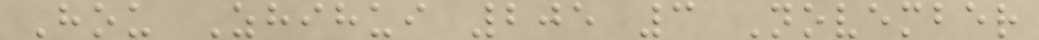Hou Zhihui 205 3 November
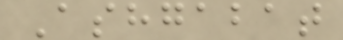Ashgabat
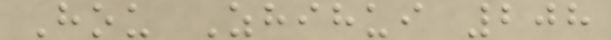Hou Zhihui 208
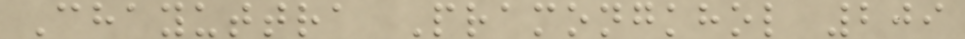Chayuttra Pramongkhol 209
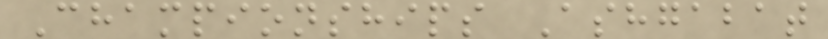Championships Ashgabat
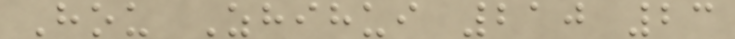Hou Zhihui 210 23
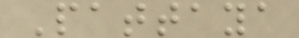Pattaya
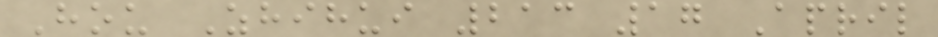Hou Zhihui 213 17 April
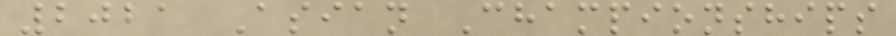2021 Asian Championships
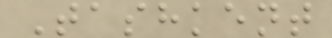Tashkent
